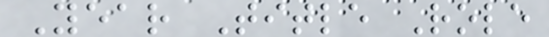Year Title Role
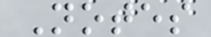Notes
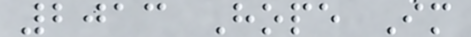2013 Hope Im
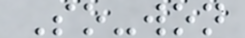So-won
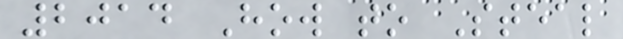2014 How to Steal
